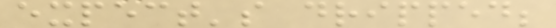expect's dripped;
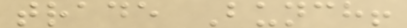trade Bunch!
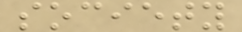society
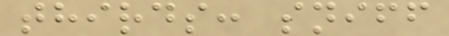thirds: sniff
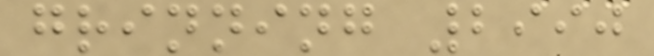grinning 2990
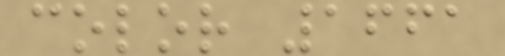color 1661
